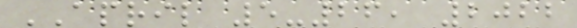APRIL 5-26, 2022
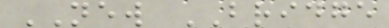NEW BRIDGE
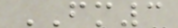FM3
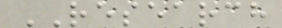RESEARCH
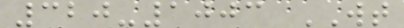320-1003 WT
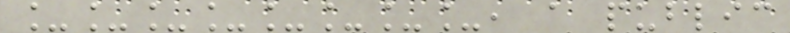________, a public
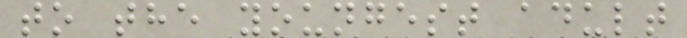to the youngest adult
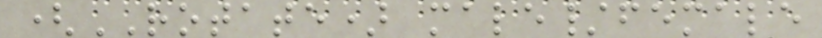(ROTATE) male/female
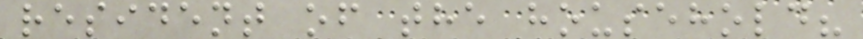resident of the household?
